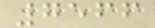7566
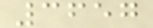3657
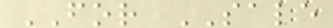FOR SALE
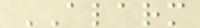ALARM
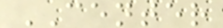CENTER
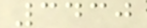3430
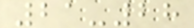21-28
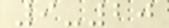9-20
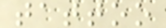tattoo
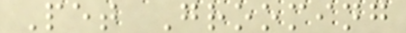Pet Grooming
